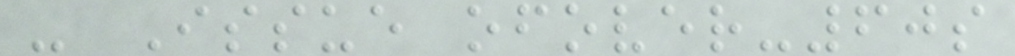- Issue ofover-60s
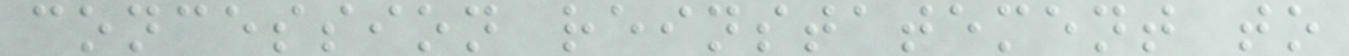concession reinstatement to
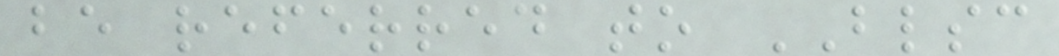be referred to BLSC
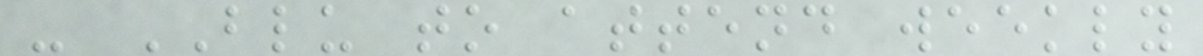- BLU to attend weekly
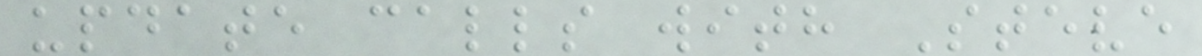update calls with Steve
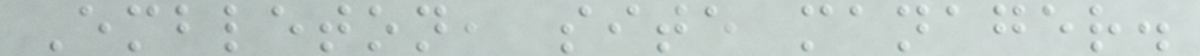Embleton, site manager.
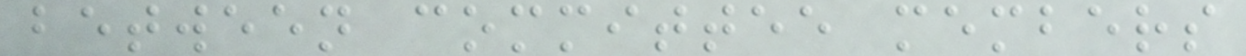between committee members
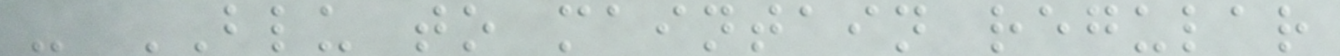- BLU to maintain regular
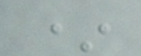*
